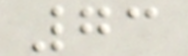73
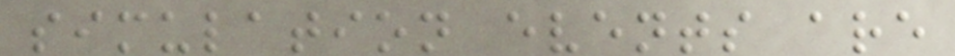simulation events are
